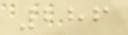286
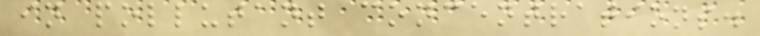in pollutant concentrations.
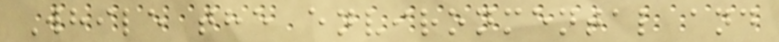While the environmental and
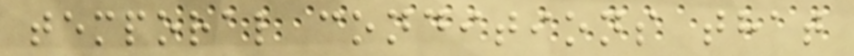temporal conditions that
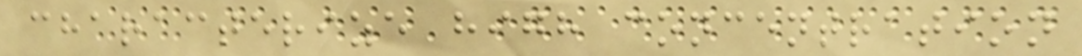characterize high concentration
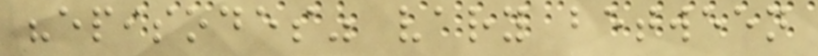"episodes" vary between
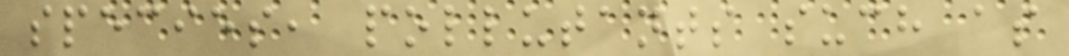species, pollutants such as
